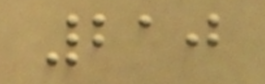210
